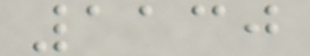1130
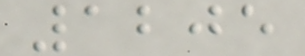1205
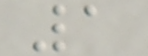1
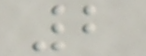2
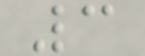3
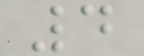4
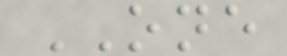ONE
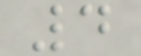4
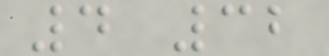4 32
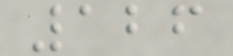126
